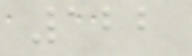122
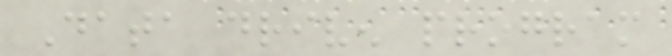Data driven program
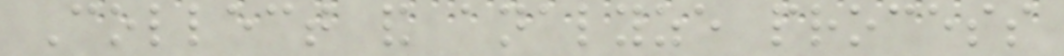Collect and analyze process
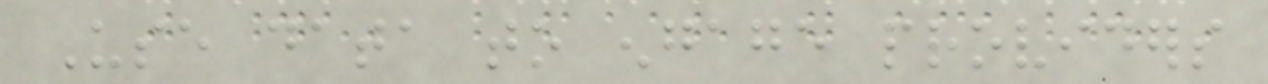Use data to engage providers
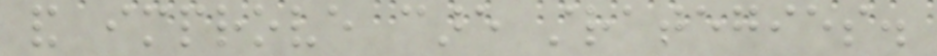and improve care strategies.
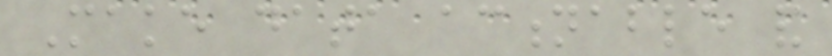Make data actionable and
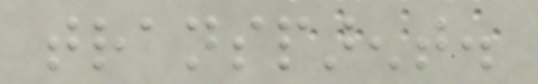transparent.
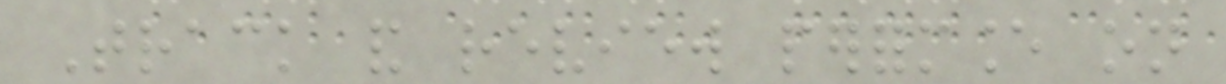Track and review performance on
